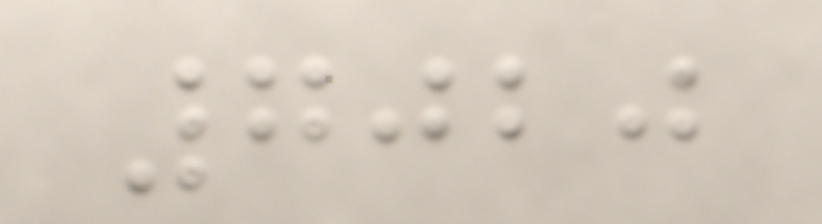7020
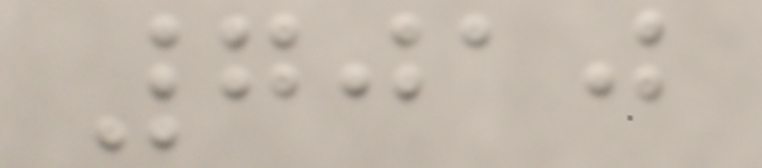7010
